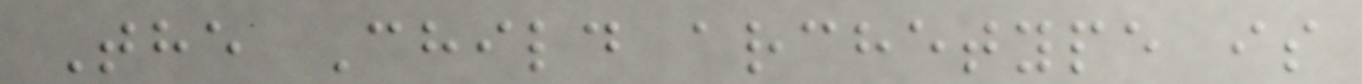The Child archetype is
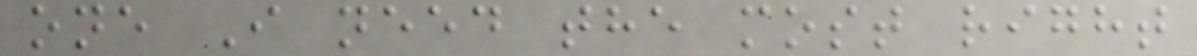one I need the most right
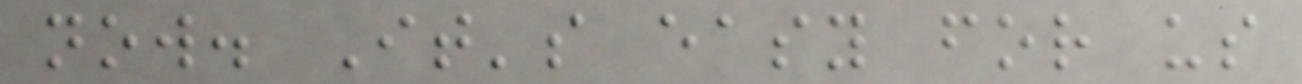now. It's easy for us
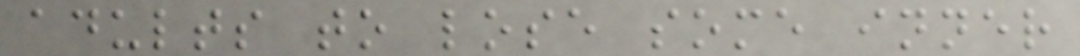adults to lose some inner
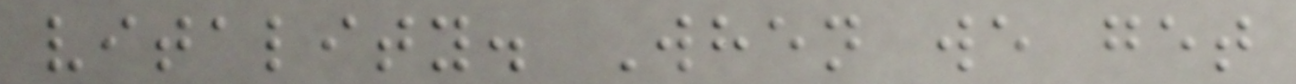vitality. When we get
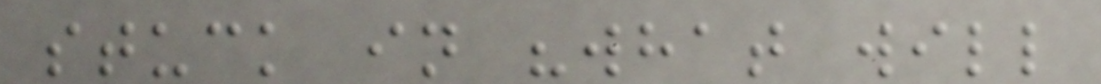stuck in "what will
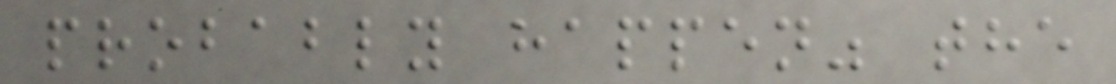probably happen" the
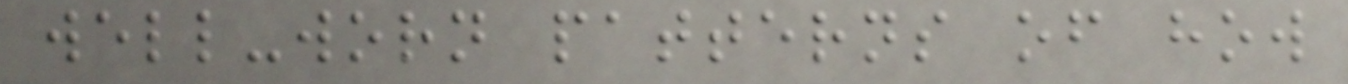well-worn patterns of how
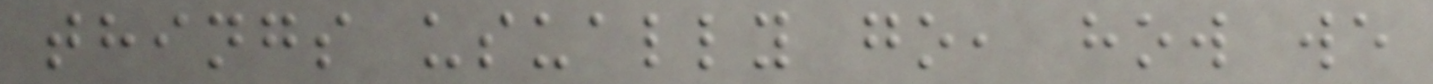things usually go, how we
